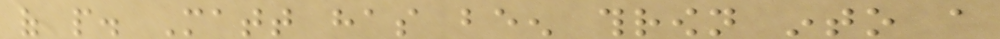of people. Matt has been thrown into a
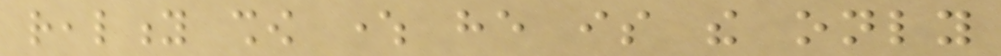reality show where he is the only
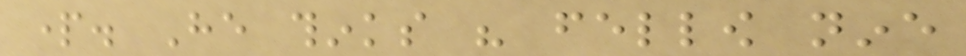part. He thinks his fellow nine
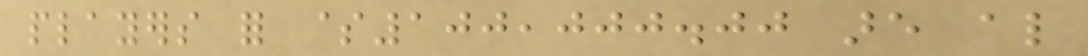players for $100,000.00 are also
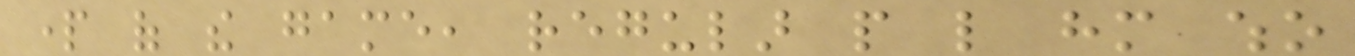part of the game, regular people like him who
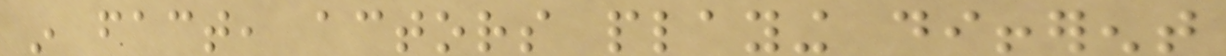in fact, actors playing different
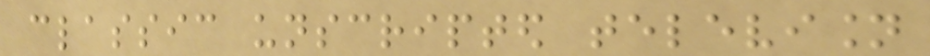classic unscripted television
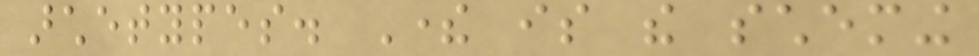archetypes. There is the scheming
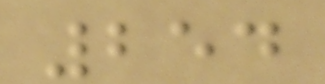254
